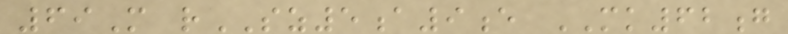69M rSZ5a9e MK62g
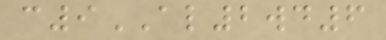c9AL2wd6
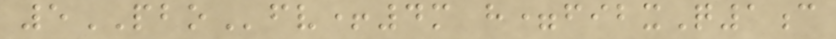5PBOfv+4m h=fibxQ1c
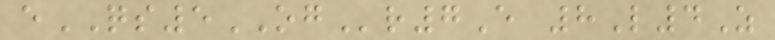eQS5OGr7E 8L4Z
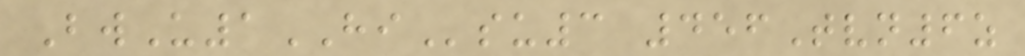BwU1HIsu3 456Tvn6z
